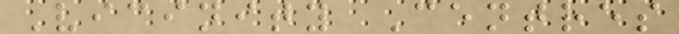Vicinity Centres
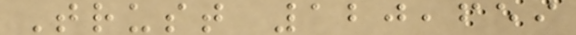Trust 120,659
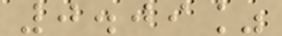0.09%
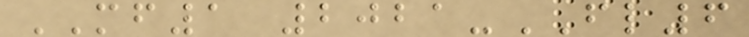MF1 2021-FL6
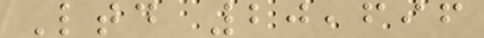Ltd 20,696
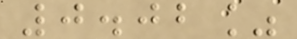0.02%
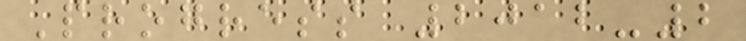Progress 2012-2
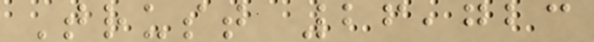Trust 26,723
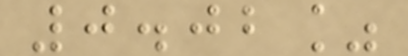0.02%
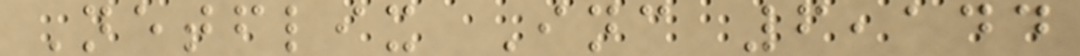Netflix Inc 6,144
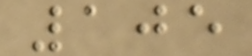105
